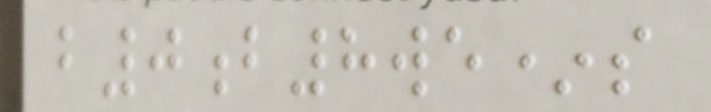b0b8we*s
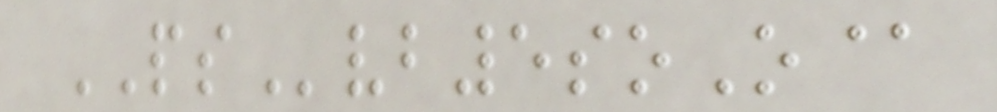PSvb5soO@
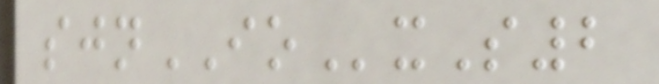sjnIOxS2
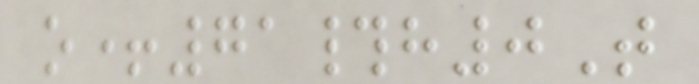o+71#h0T
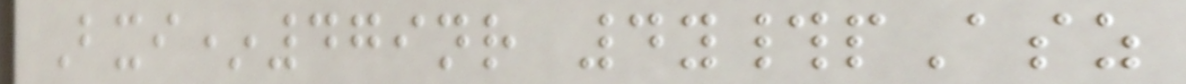Bxi*479nr 4y#pAsz
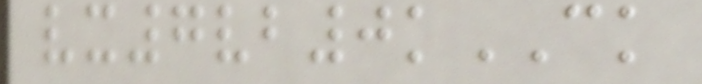vx7vb0kCK
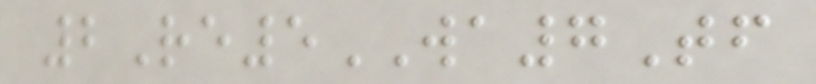2Re5WA7Tf
